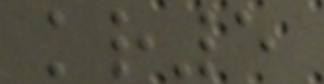kr5
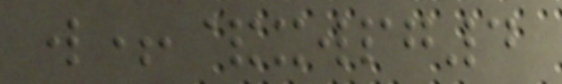w+&xwpg4
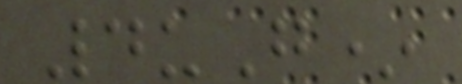4uG*
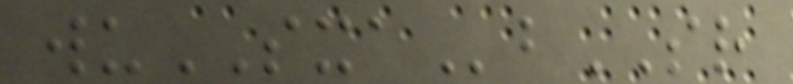wuSXAbSR
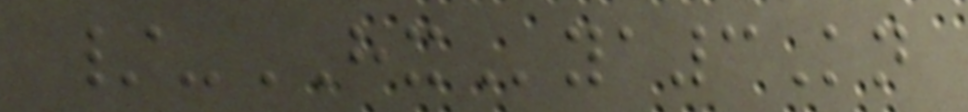/-HXya3Kn
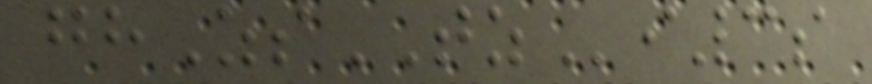ghZsTZi3s
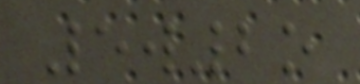5w2o
